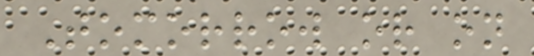Tomorrow or on
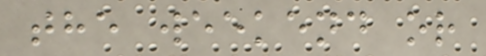the weekend or
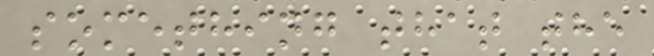something that the
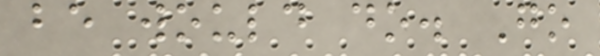be would do. Go
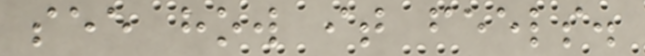see how it feels.
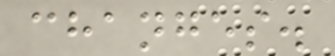changes.
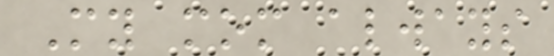My mom always
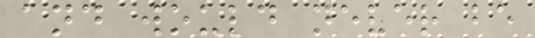and would never be
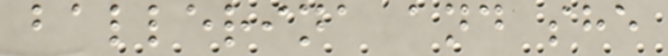ballerina and she
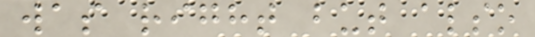was right but also
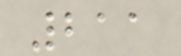211
